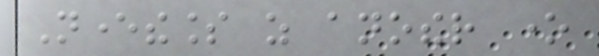Nevertheless as another one
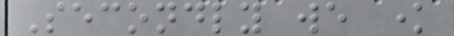Secondly we know
